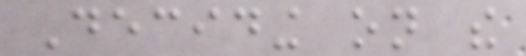Deciding on the
